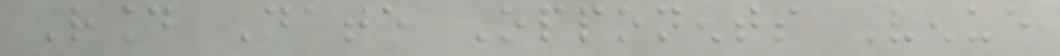Round Date Opponents Venue
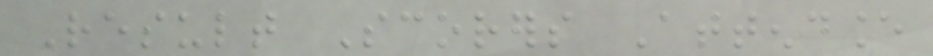Result Scorers Attendance
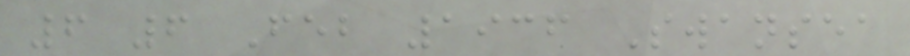6 6 Feb 1936 Swansea
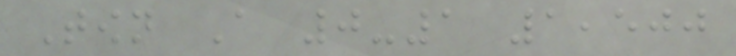Town A 0-1 1,500
